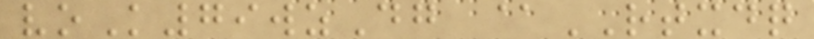voK79wzDg @RTXDQ
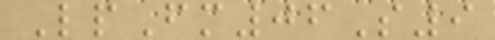LpFm06S9
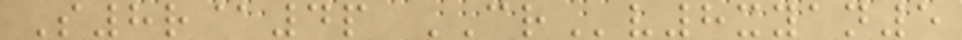S8r@4p CRv8xyan5
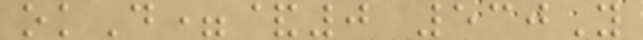okD=&0 530Y
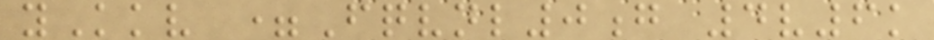yKkv =Fqvnl0g 4v6k
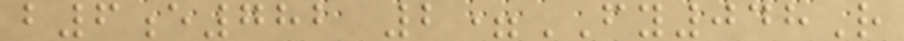b6e782 2=FY048R
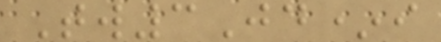Tw3Jd*i
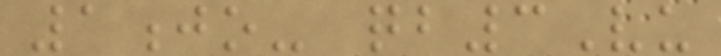1jo- qb3Vu
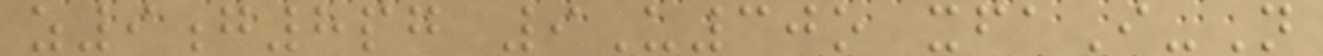z9g8pg 9U30o xfaI-N
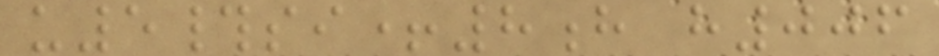u5#si+8h h006
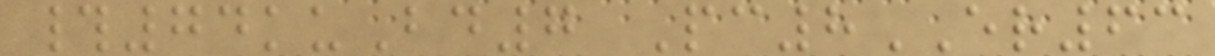#74kuBd7 Pc8ER63
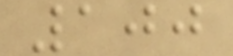100
